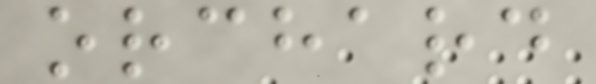orchard
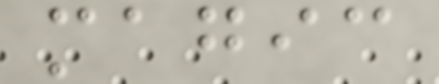magic
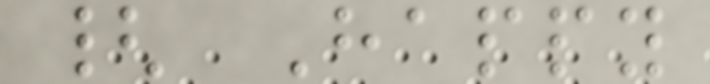{ Happy
